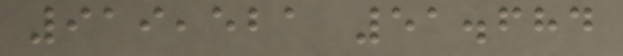919,521 51.684
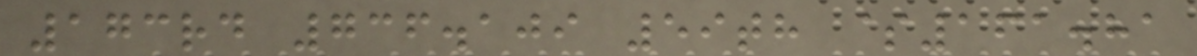173rd 736.109 59th $161.81
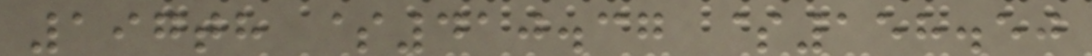197th $410.37 $158.50
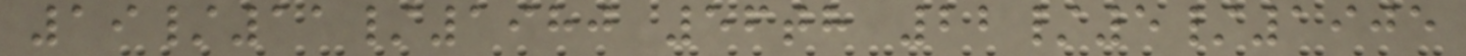19/11/1980 56th 22/5/1905
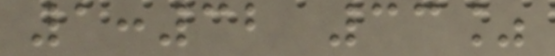1:32 33%
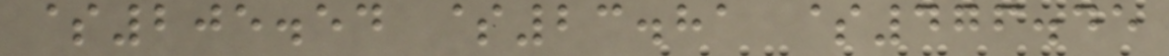$205.54 $23.81 $476.45
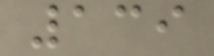139
